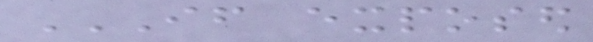IF EXPOSED
